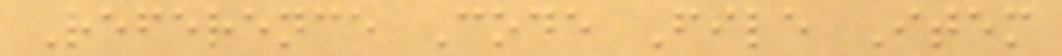Reference Code File Item
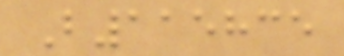B115835
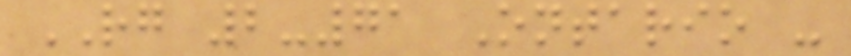RG 2-71 Ontario -
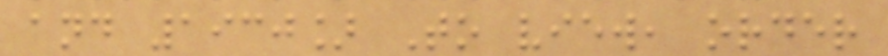and 1930] To view, order
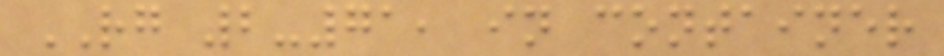RG 2-71, in container
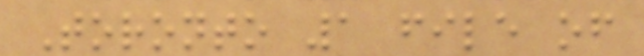Toronto 1 file of
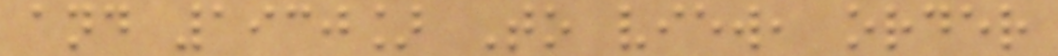and 1930] To view, order
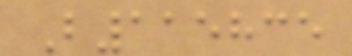B115835
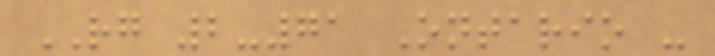RG 2-71 Ontario -
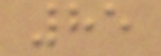85
